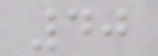40
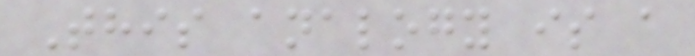This analogy is a
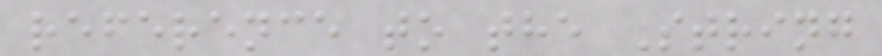reference to the String
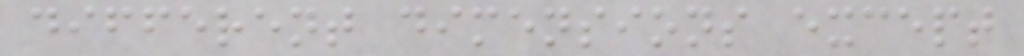different dimensions except
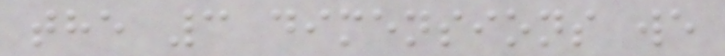the 3 dimensions we
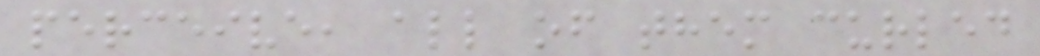perceive, all of them curled
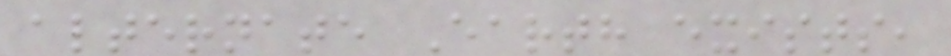alternate Earth exists,
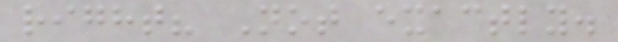right? Not exactly.
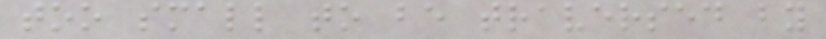too small to be traversed by
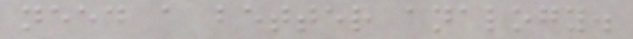need a better analogy.
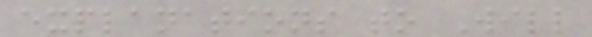explanations to Will
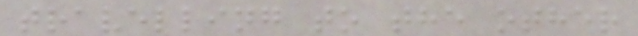travelling to the other
